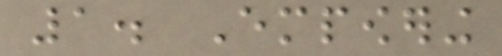1. Empowering
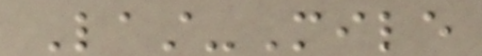Last-Mile
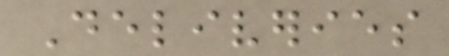Deliveries
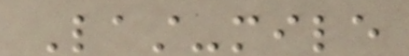Last-mile
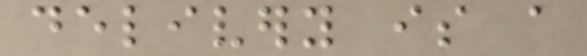delivery is a
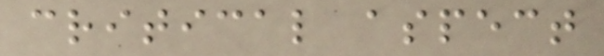critical aspect
